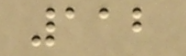112
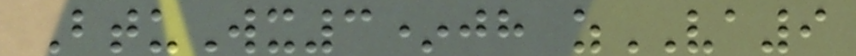BtuWx3*jh zVA9
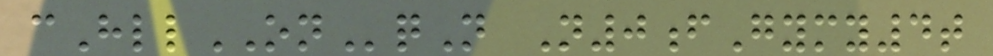cHllONqN N0fGymy4t
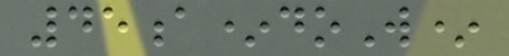45a*doW*
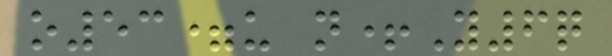o53=u n+Y6q
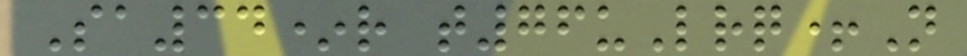Sa34*r t76uLrq+N
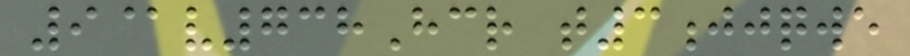9@v738Hcr t3jjqwe
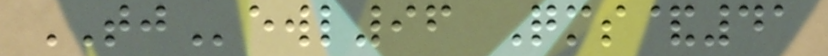TJewl96 Qms&41
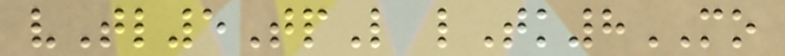vTl5TpL lTk8MO
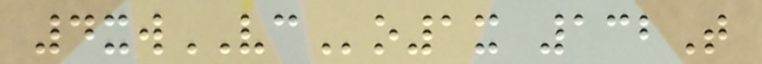4xwVCo1x 132T
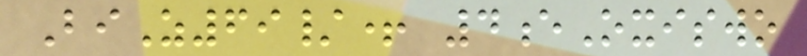BiZ69/+ 4eOxiswo
